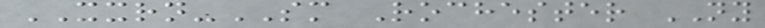XXRN-SM Rochester NY
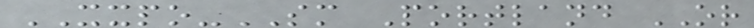XXPO-SM Portland OR
